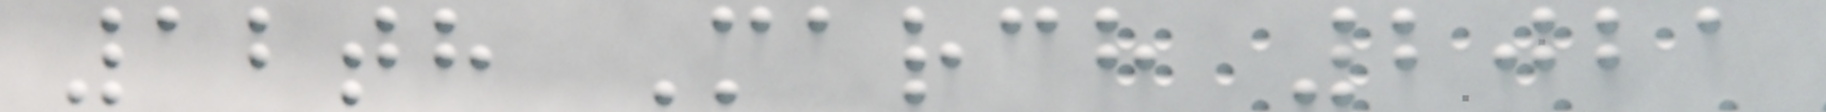12th March 2021
